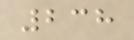238
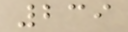239
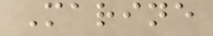Marine
